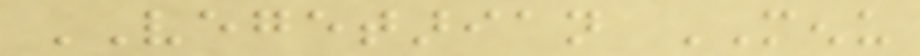VEGETARIAN MENU
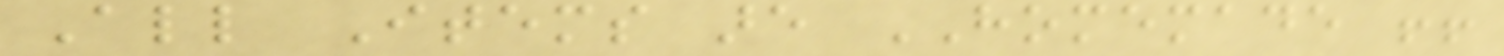All Items are HOMEMADE !!
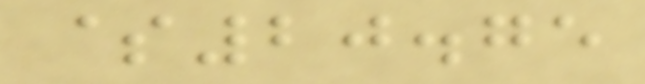$20.75
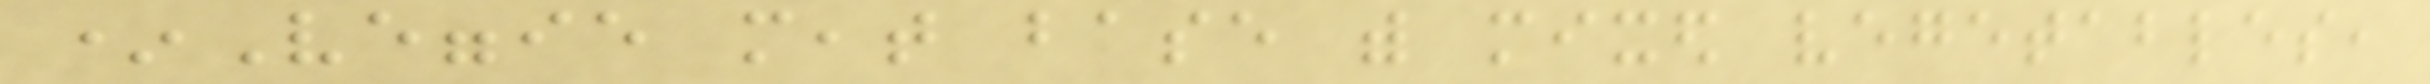*Veggie meat base with mixed vegetables,
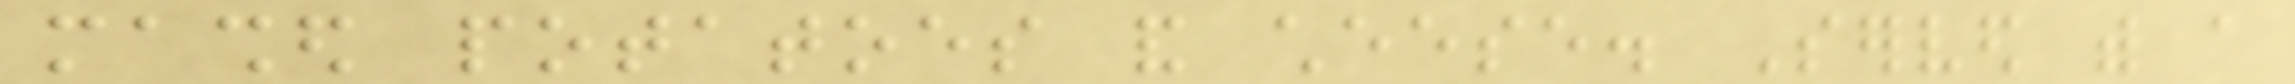mashed potatoes and cheese. Served with a
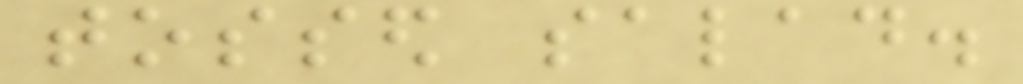tossed salad.
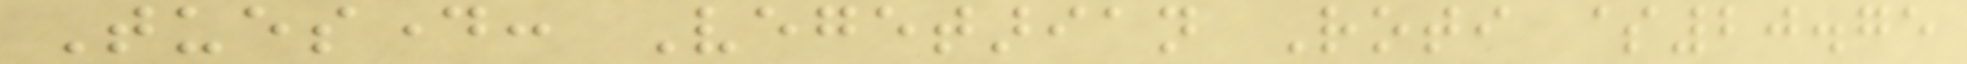Tuesday: Vegetarian Roti $20.75
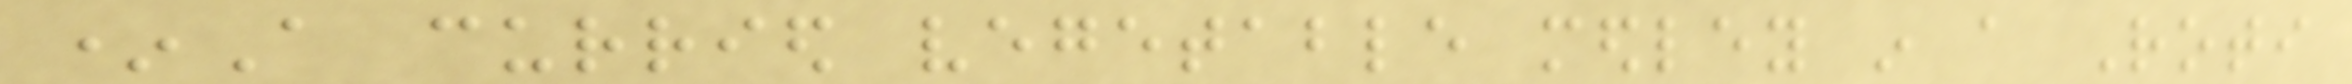*A curried vegetable medley in a Roti
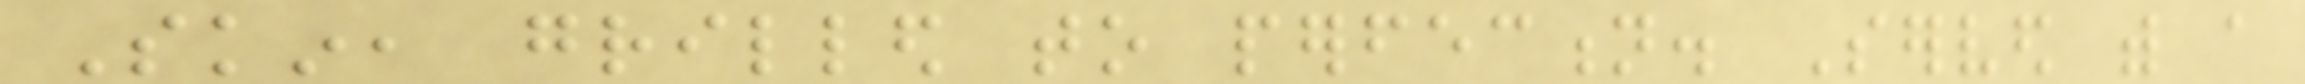Skin, grilled to perfection. Served with a
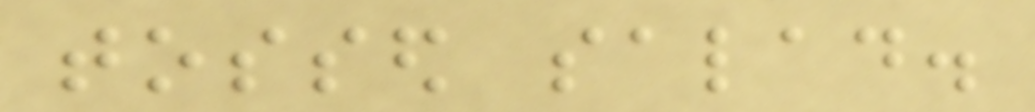tossed salad.
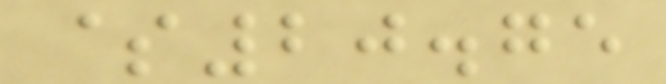$20.75
